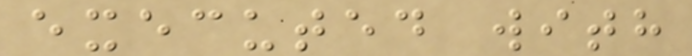executed with
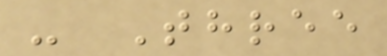- Three
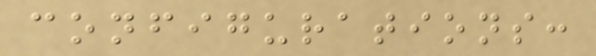configurations:
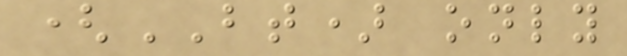(BT) only
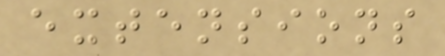extensions
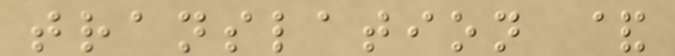translation &
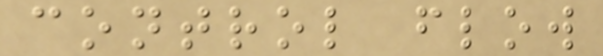control flow
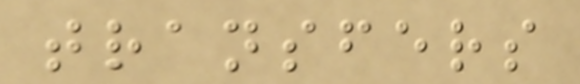transfers
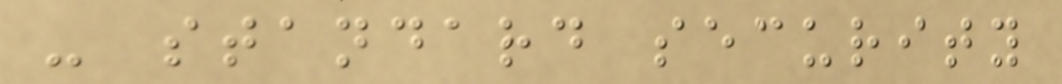- standard security
